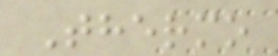Thermo
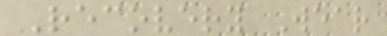Recovery Wear
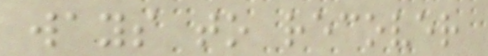ways to recover
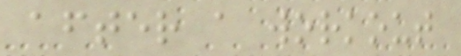after a workout
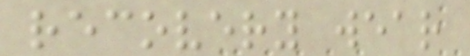recovery wear
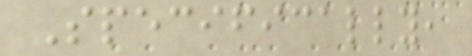Specifically,
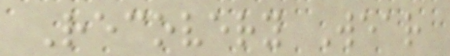Recovery Wear
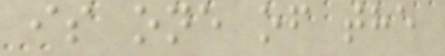is one of the
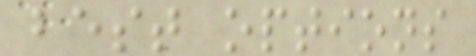best options
